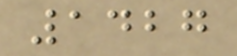1427
